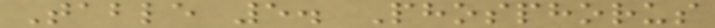Table 5. Phosphorus
